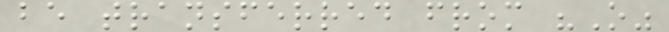be transferred from "O"
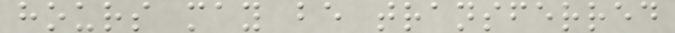hours may be transferred
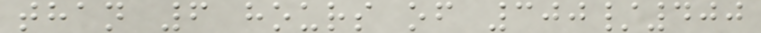than 6 hours of 300/400
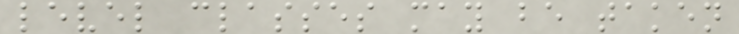level classes may be taken
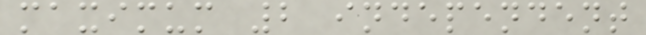maximum 2 independent
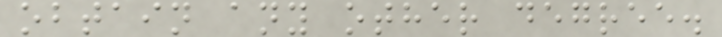obtain any other degree.
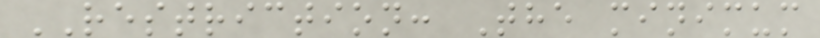RESTRICTION: The minimum
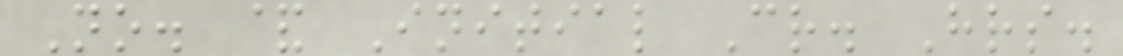No. & Initial Cr. Hrs.
